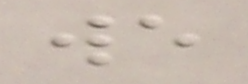we
